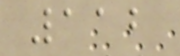112
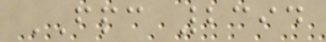FPC 2394
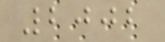2002
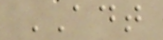ADT
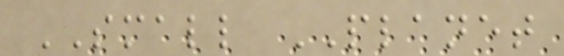SMALL PLANET
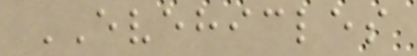EVEHICLES
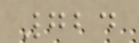724
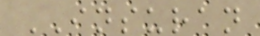INSURAN
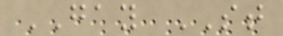GAY ST
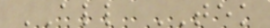ALL TEK
